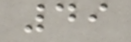49
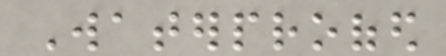Waterproofed
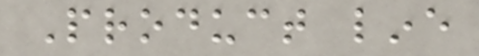Product line
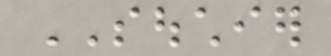SOUCHIER
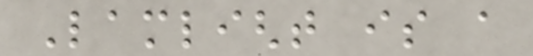Lamlight is a
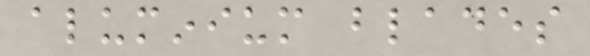aluminium blades
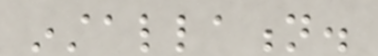installation.
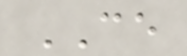CE
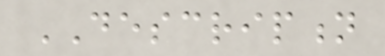DESCRIPTION
